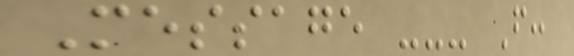Message --- From:
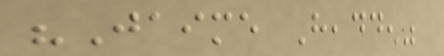"Jaime Headden"
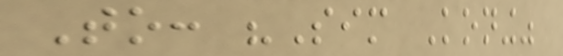To: "Sim Koning"
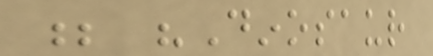; "Dinosaur
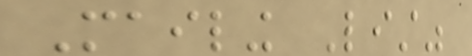Mailing List"
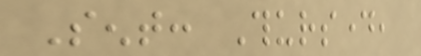Sent: Thursday,
